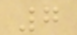7
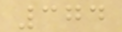374
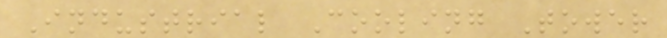Industrial Cooling Tower
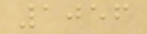1056
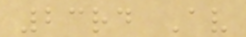23rd Av
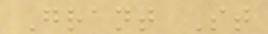Grant St
